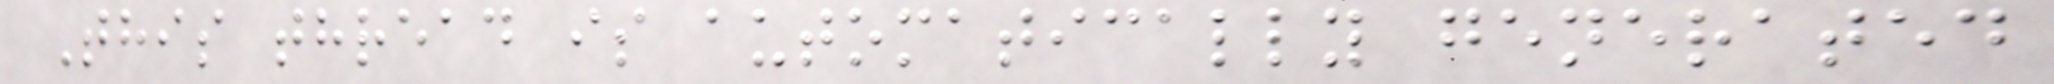This thread is automatically generated
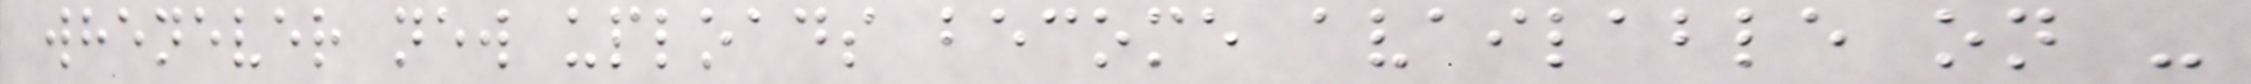whenever new uploads become available on -
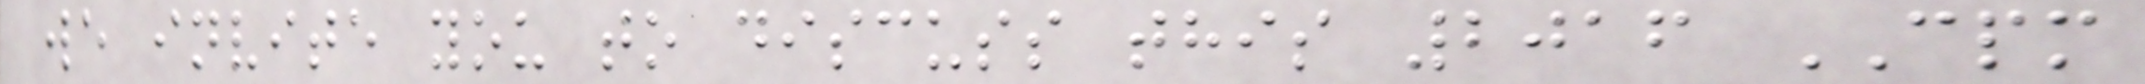we invite you to discuss this 2016 CPM
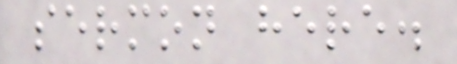sermon here.
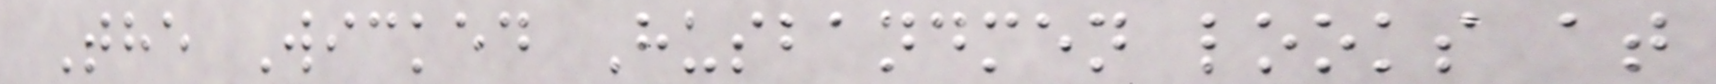The Wicked Husbandmen looks at
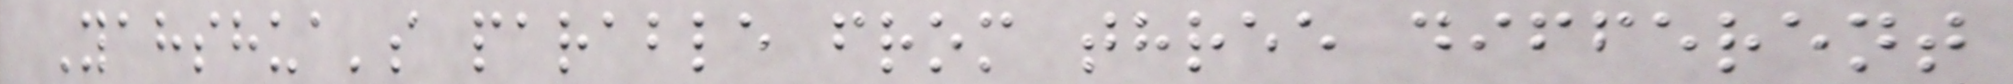Yahshua's parable from three different
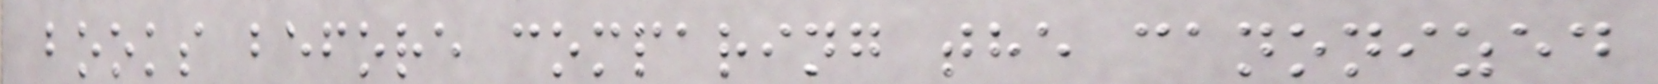books before comparing the canonized
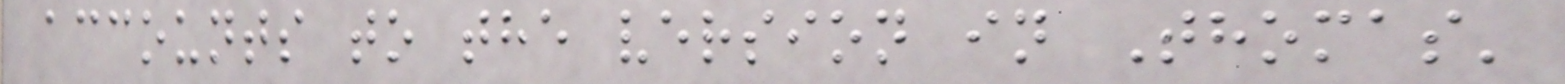accounts to the version in Thomas'
